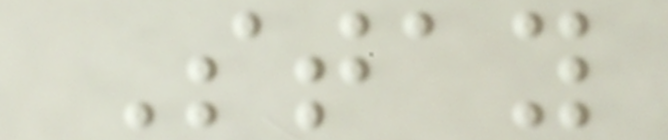Stay
